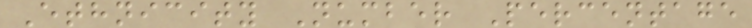Ethnicity Number Percentage
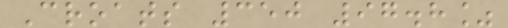Croats 350 97.8%
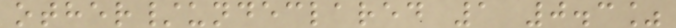other/undeclared 1 0.3%
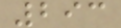293
